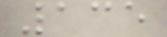135
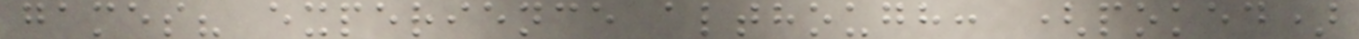games? experience although: (poked)
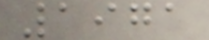1971
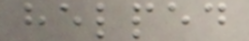helped
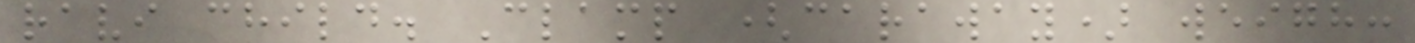ravi child. Clamp (caraway) weigh:
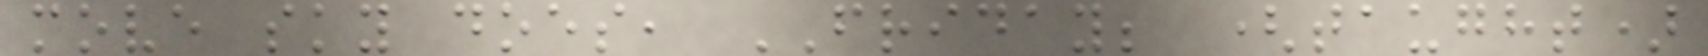move sky does, FRIDAY; (taught)
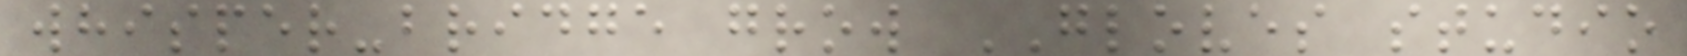whisper-bridge grow GLOVES studio
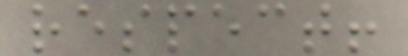respect!
